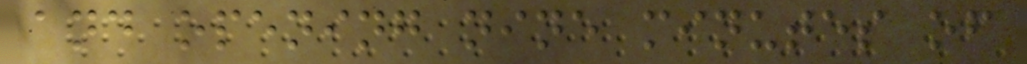and opening nine minutes of
